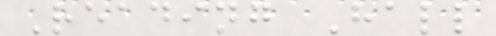Reading Hall
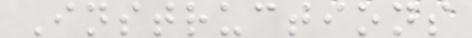Instructions
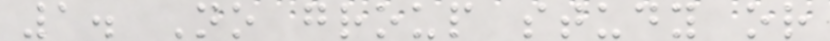1. No group study or
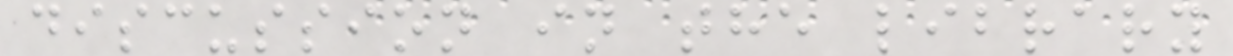discussion in the library
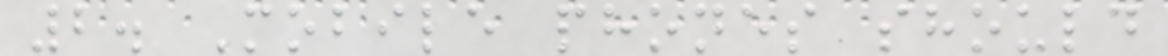2. Mobile phones should
